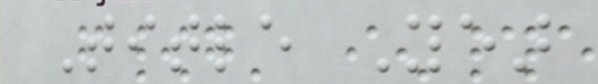Title Year
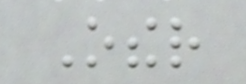Other
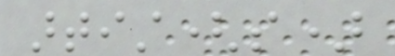artist(s)
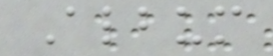Album
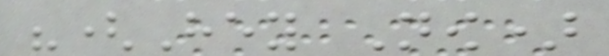"(Hey Now)
